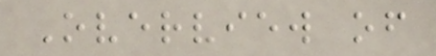Overview of
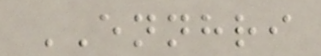ENNHRI
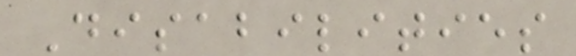Disabilities
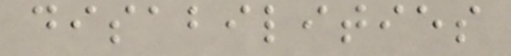disabilities
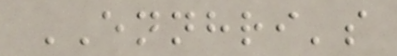ENNHRI's
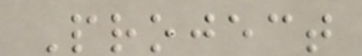Project
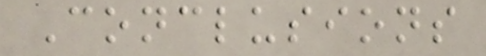Conclusions
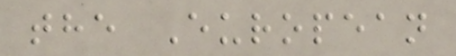the European
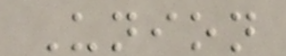Union
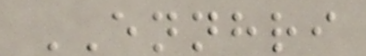ENNHRI
